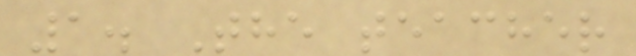1. The teacher
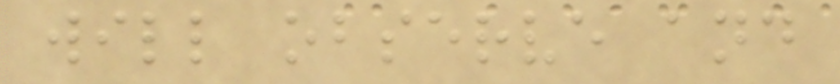will observe and
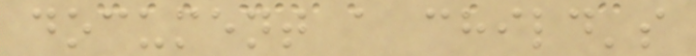document a child's
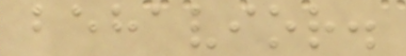behavior.
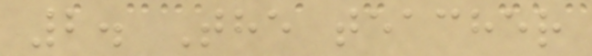2. The teacher
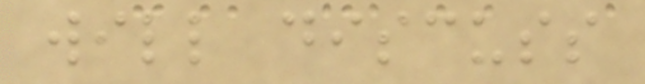will discuss
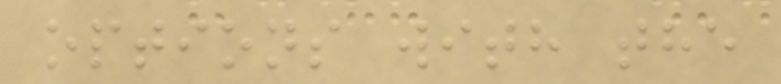options with the
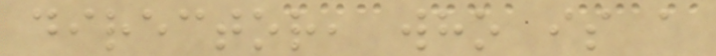director, who is a
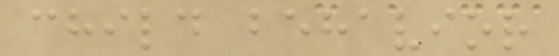child behavior
